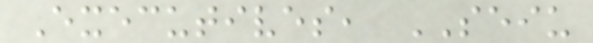Executives, SEIU
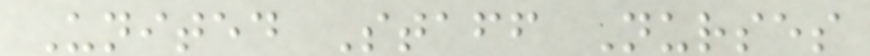United Staff Nurses
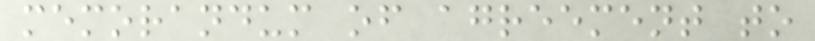memorandum of agreement to
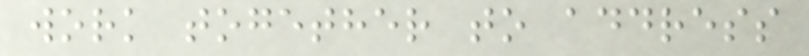work together to address
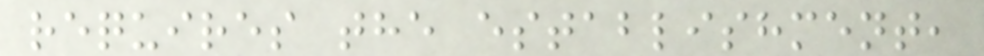requires the establishment,
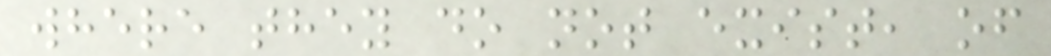where they do not exist, of
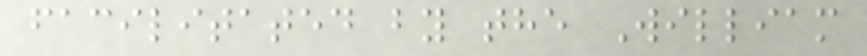facilitated by the William
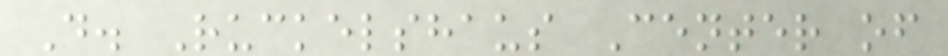D. Ruckelshaus Center of
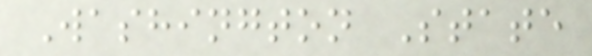Washington State
